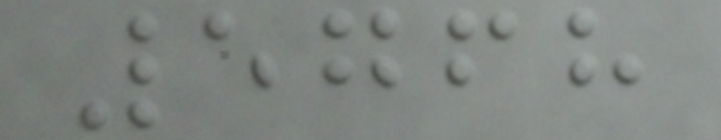5768
